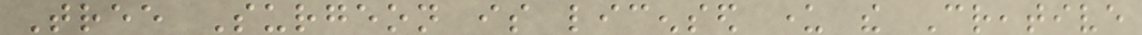Tree Surgeon is licensed under the Creative
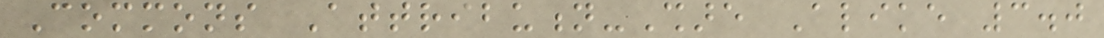Commons Attribution-Share Alike 3.0
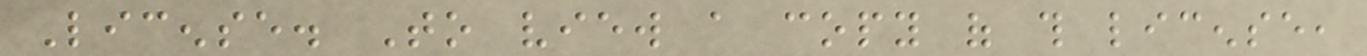License. To view a copy of this license,
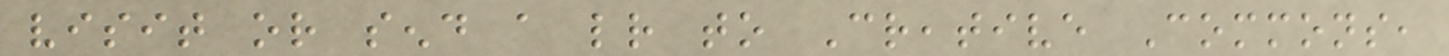visit or send a letter to Creative Commons,
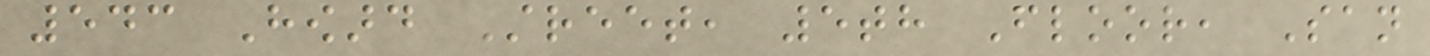543 Howard Street, 5th Floor, San
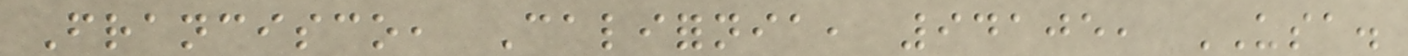Francisco, California, 94105, USA.
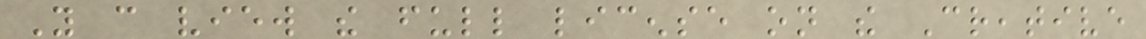You can view the full license on the Creative
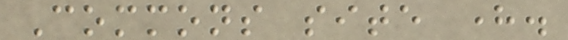Commons site here.
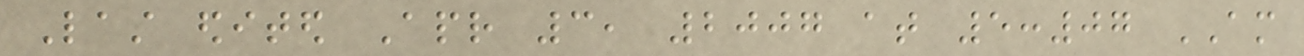Last edited Apr 3, 2007 at 5:07 AM
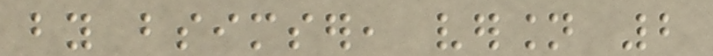by bsimser, version 2
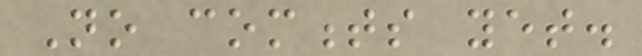No comments yet.
